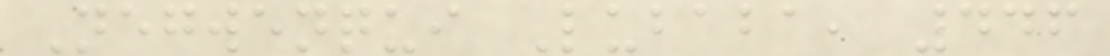Negwenqui Lubaba, 446
